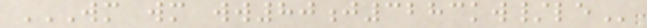WM WM WW80J3283KW/LE
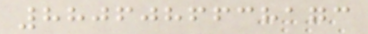8806086638173
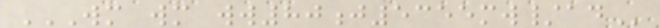WM WM WW80J5355MW/AD
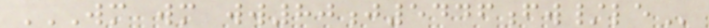WM WM WW80J5446FW/LE
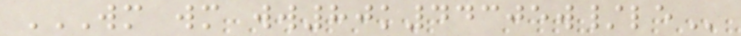WM WM WW80K44305W/LE
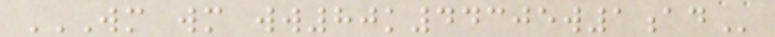WM WM WW80K44305W1AD
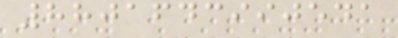8801643990541
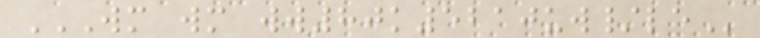WM WM WW80K5210UW/LE
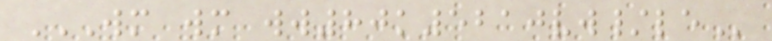WM WM WW80K5210VW/LE
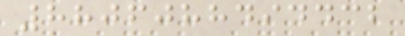8806088494432
